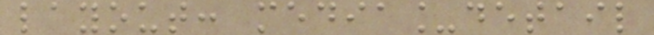layout: media_detail
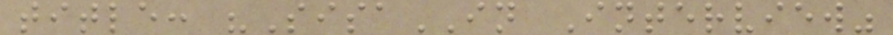title: "SisaIN Interview"
